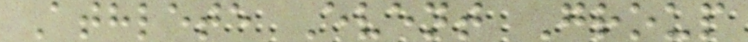Athlete Event Group
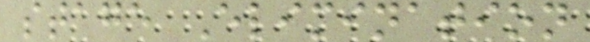stage Elimination
